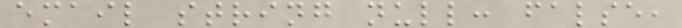email string null: false,
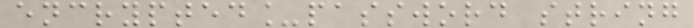encrypted_password string
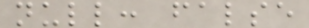null: false
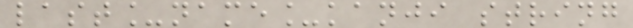last_name_kanji string
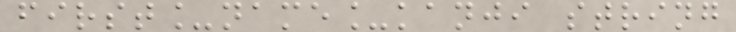first_name_kanji string
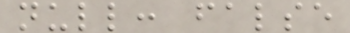null: false
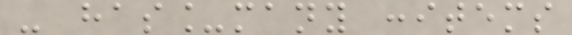- has_many :items
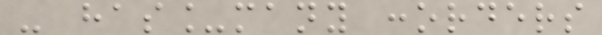- has_many :orders
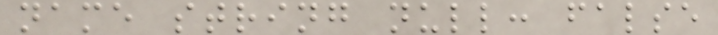name string null: false
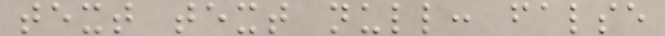text text null: false
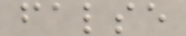false
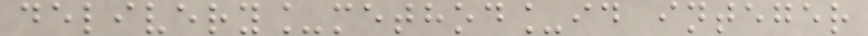delivery_method_id integer
